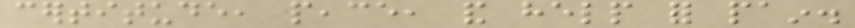certitude, peace, and help for pain.
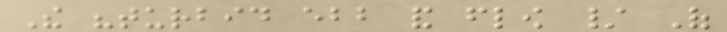The "turbid ebb and flow / Of
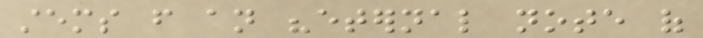stems from an "eternal note of
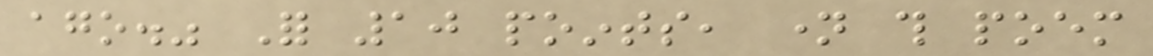ago." For 10 points, name this poem
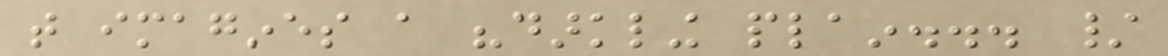that imagines a "darkling plain... /
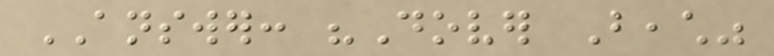ANSWER: "Dover Beach"
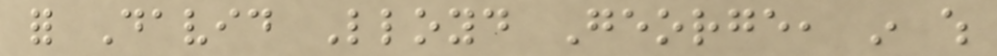for David Lloyd George, in which
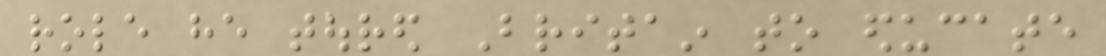role he toured Britain to educate
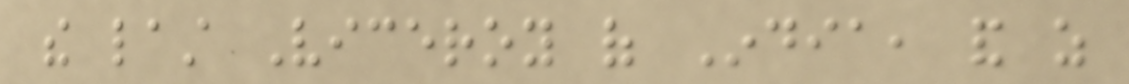the last Viceroy of India, and as
